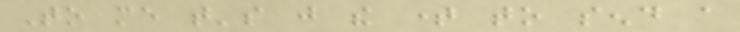To me that's just the time to send a
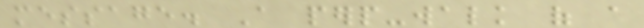message. A perp-walk of a
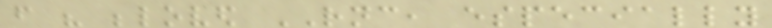from his beloved RNC, especially
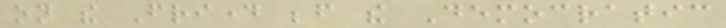on the Friday before the Democratic
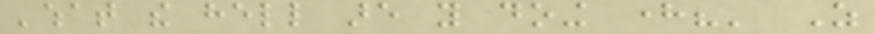'what the hell are you doing here?' As
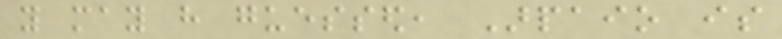you may have guessed, Arpaio is
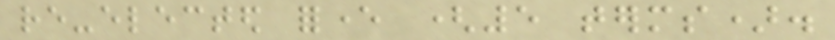re-elected forever (5 terms).
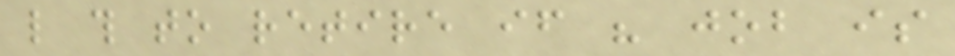like this to retire if his job is
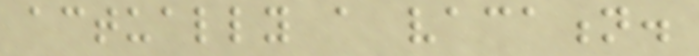actually a vacation.
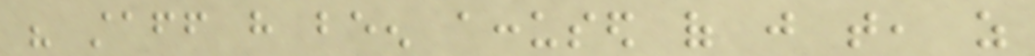his staff have been accused of just that, as
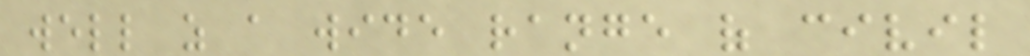well as a wide range of civil
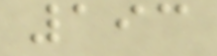193
